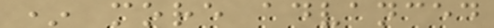* more advanced
